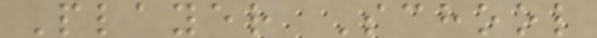Player School
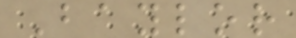Baylor
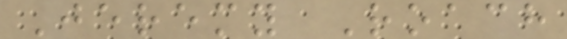Jeremy Roach
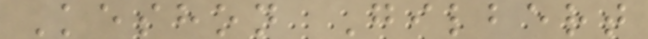Keshon Gilbert
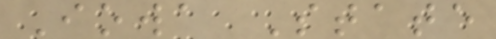Iowa State
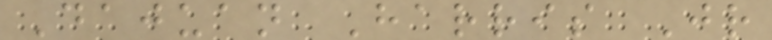Dajuan Harris Jr
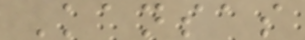Kansas
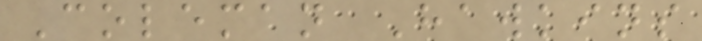Coleman Hawkins
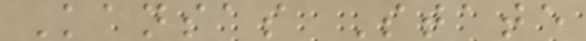Kansas State
